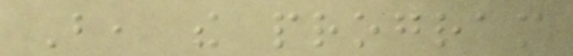But, the program
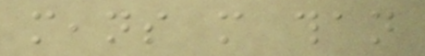means more than
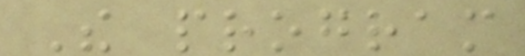The program
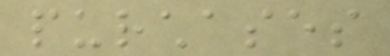purchases
